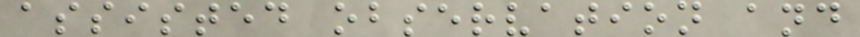assisted observation and
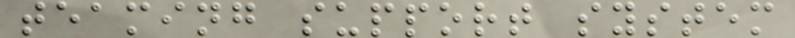teaming support system
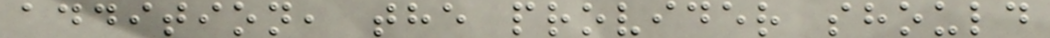addition, the provider should
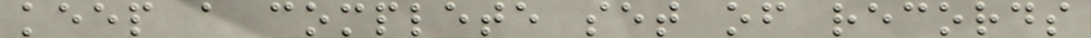keep a complete set of records
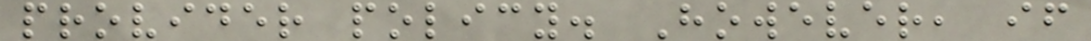provider policy. However, if
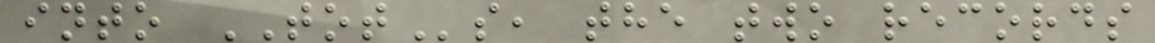into TOTs, the two records
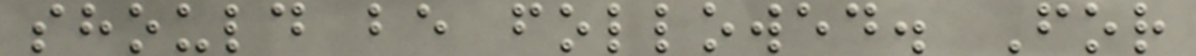should be followed. For
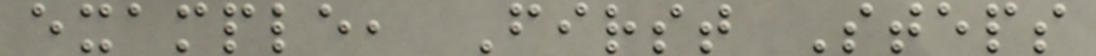example, First Steps
